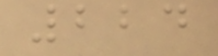224
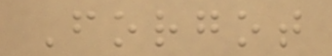Forgot
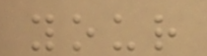your
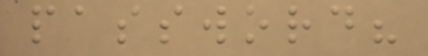password?
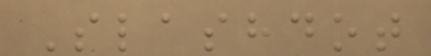Slashdot
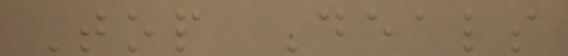Top Deals
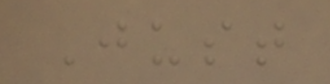Just
